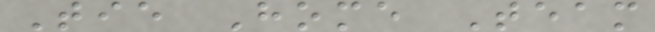Tie Home Team
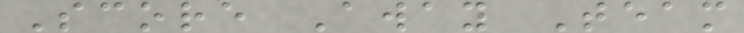Score Away Team
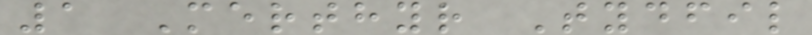1 Merthyr Tydfil
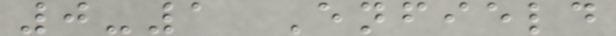0-1 Enfield
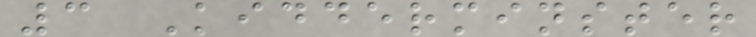3 Kidderminster
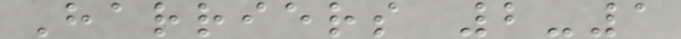Harriers 2-1
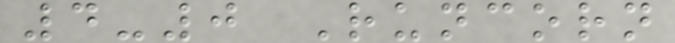4-0 Runcorn
